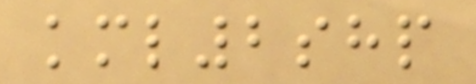kml2shp
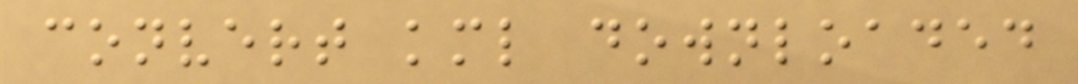convert kml downloaded
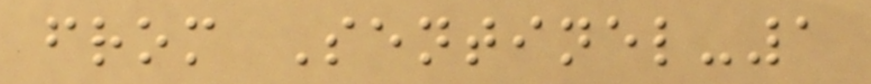from Sentinel-1
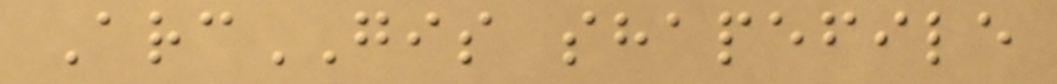ArcGIS shapefile
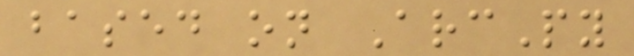based on ArcPy
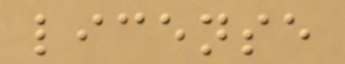license
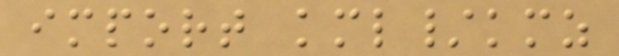import kml/kmz
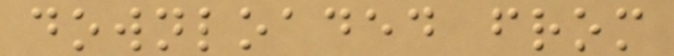downloaded from
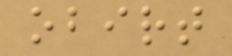obirt
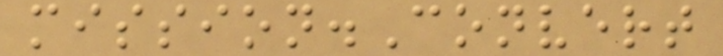mission.Convert
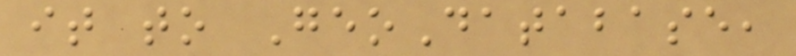it to GeoDatabase,
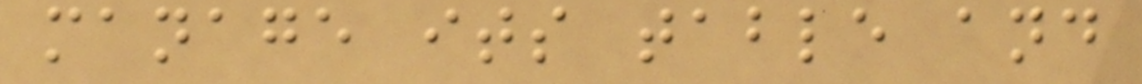manage its table and
